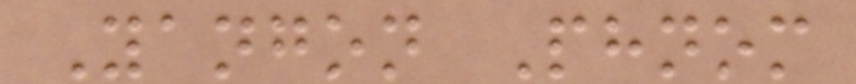Yangon Phnom
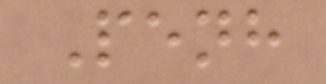Penh
